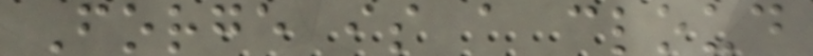Forge is a cloud
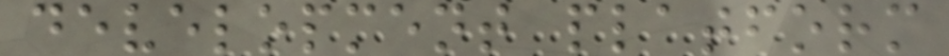development platform
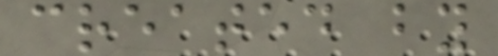created by
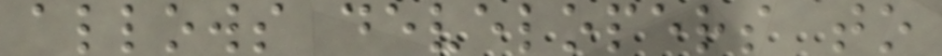allows developers to
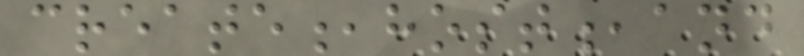create,host,and
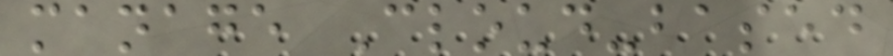manage Cloud-based
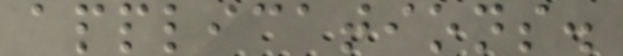applications.
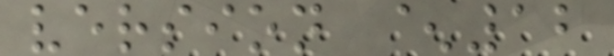version ^12
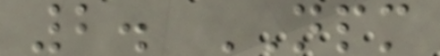2. NPM
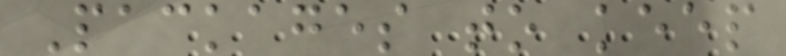Packages to keep
